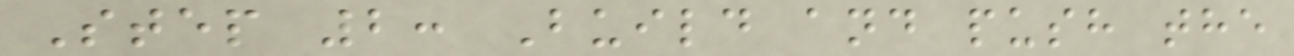Step 2: Build and push the
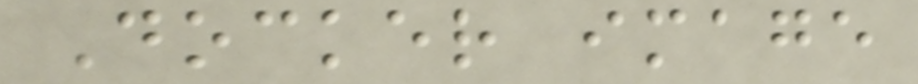Docker image
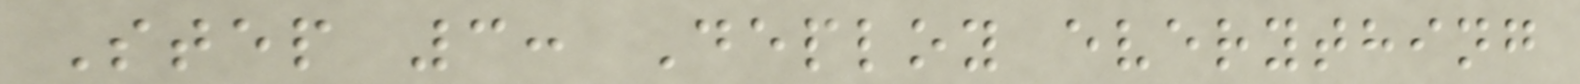Step 3: Deploy everything
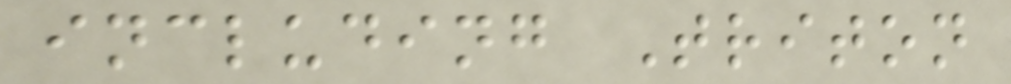including Triton
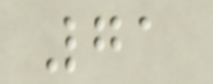71
